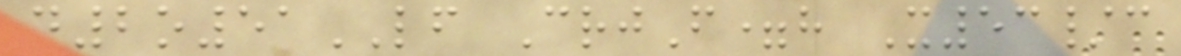d2o51LF CrjF=h X53/c
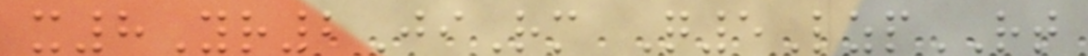x8Yr2JiRm Q5LzpRT
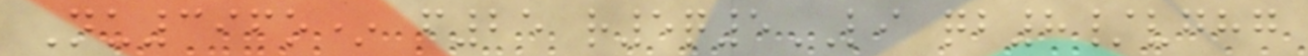Nu396o* f25 r5q5LI qb8/vghg
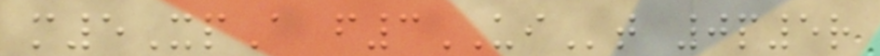m5XpA f3UIt 0p5r
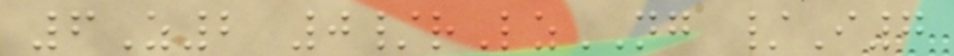6Z2 0/rLzNG /I7
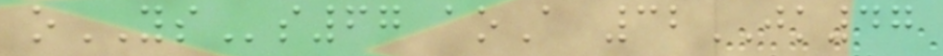oYSs67 aoA 32JK47
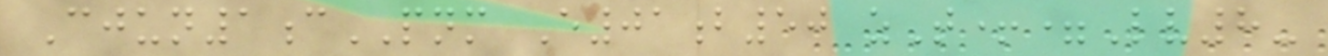Cjun1cPNM E01b50 zT+=Lv8-
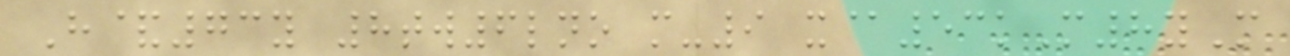H&73y 8tw6lno m-9 x@53kM8yM
